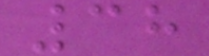38
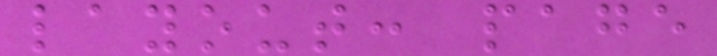layout: page
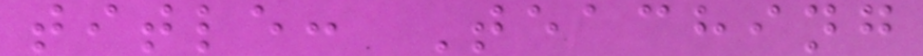title: Teaching
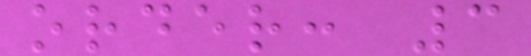order: 3
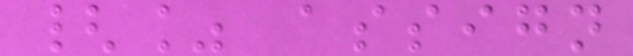{% assign
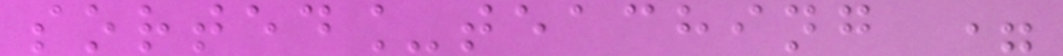sorted_teaching =
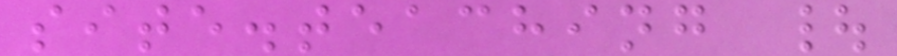site.teaching |
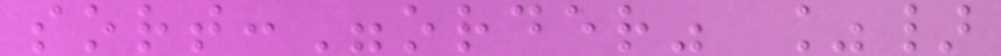sort:"order" %}
